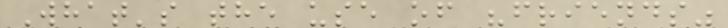What's the use of "friends"
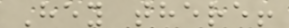Hey there!
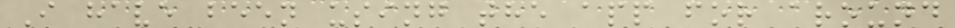I have been using the app for around
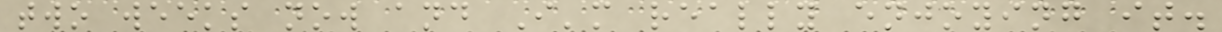two weeks now and I'm really enjoying it.
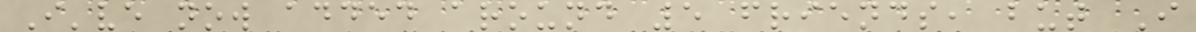I've now added around 5 friends, but I
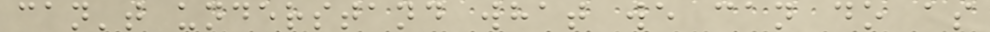can't understand what we can do as
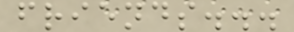friends...
